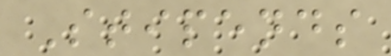Stipends
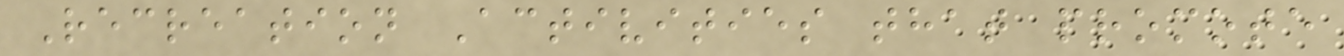Recreation Activities that promote
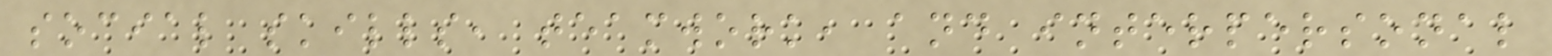social skills, teamwork, and interpersonal
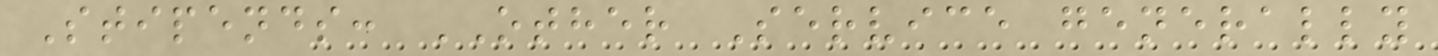Stipends: OTHER Service generally
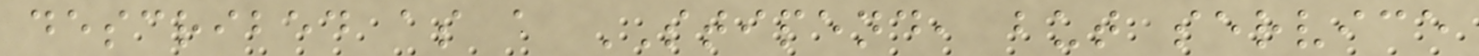described as a STIPEND, but service
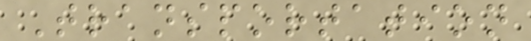Transportation
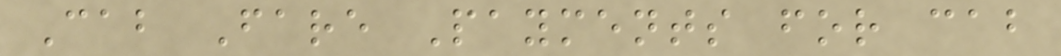Cab Fare Payments for cab
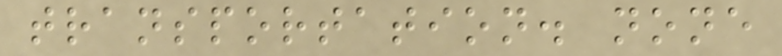transportation. none
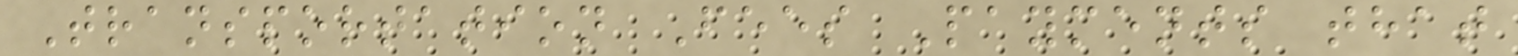Transportation Fees Payments that
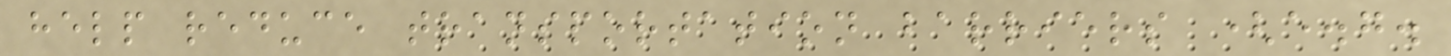help reduce transportation barriers (e.g.
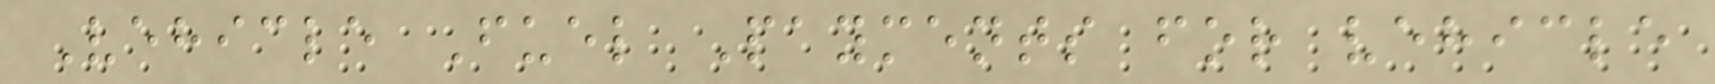Vehicle Fuel Payments for vehicle
